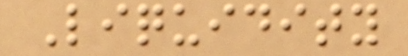Liquidity
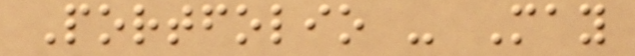Portfolio - May
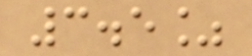3.5%
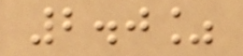2.0%
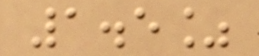1.5%
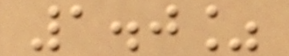1.0%
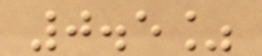0.5%
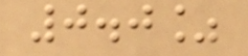0.0%
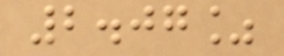2.07%
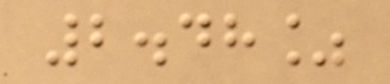2.48%
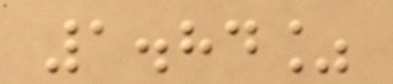1.84%
